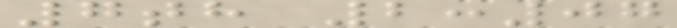7th 2:07
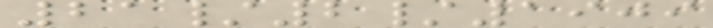21/2/1909
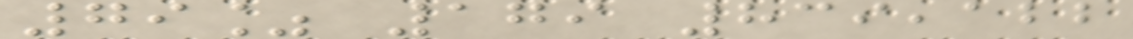79% 179 839,122
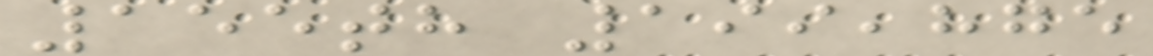155th 199,875
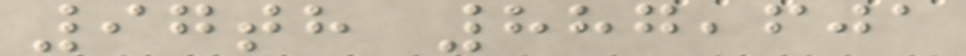97th 887,601
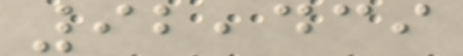92,439
